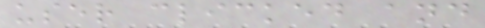user clicked and
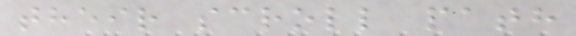their scroll path
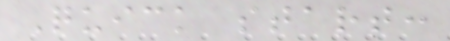Quick start:
